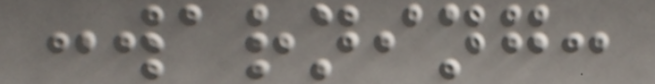:warning:
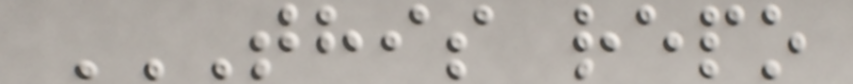THIS REPO
